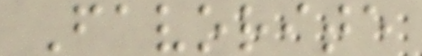Favorite
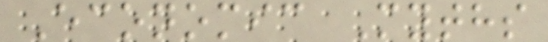Economic Myths
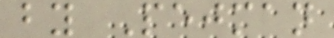by Pejman
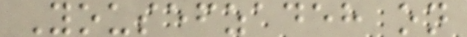Yousefzadeh on
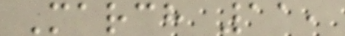March 11,
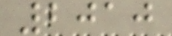2010
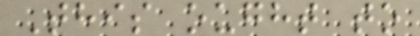This ought to
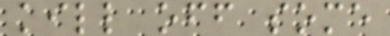kill off some
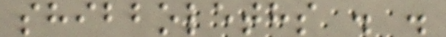shibboleths . .
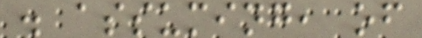. assuming, of
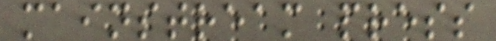mainstream press
